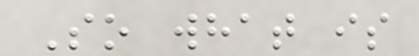So what is
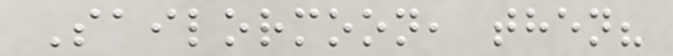Sailormoon, then?
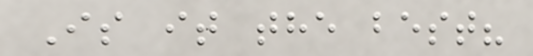Is it the best?
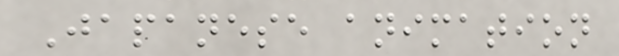Japanese animation
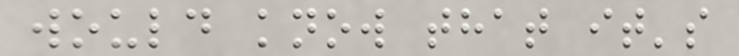would know that it's
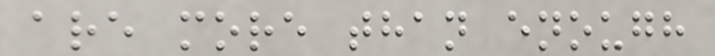are more than enough
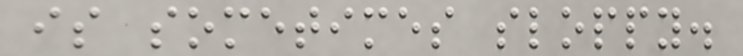is sometimes sloppy.
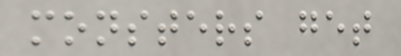monsters get
